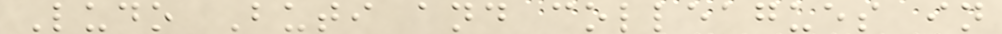Ludo Buti and colleagues in
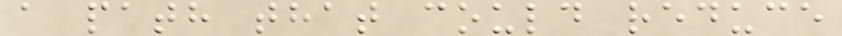a path that could reduce
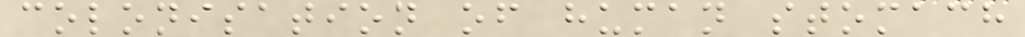colonisation of human stomach
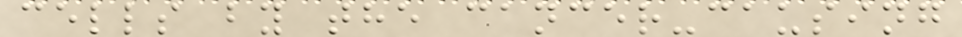cells by the cancer-causing
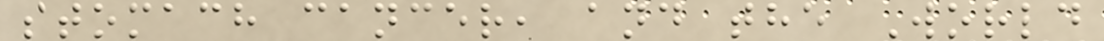stomach cancer, and the World
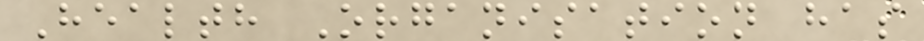Health Organisation has
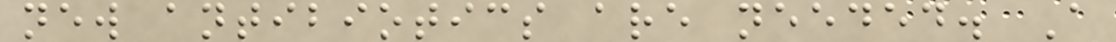new antibiotics are needed. A
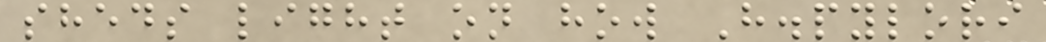sheds light on how H.pylori
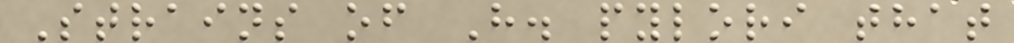Strains of H. pylori that
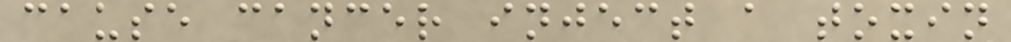cause cancer inject a toxin
